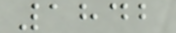1842
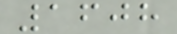1608
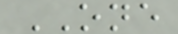ONE
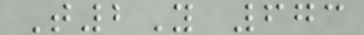T2Y 673
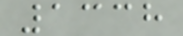1338
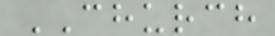CHURCH
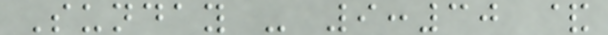Sunday - 9:30 &
